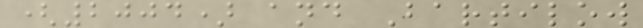(2004) and Bartilow
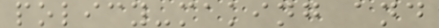policy-making and
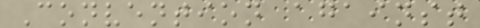Convention against
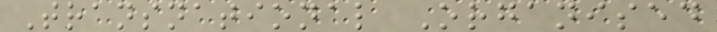Transnational Organised
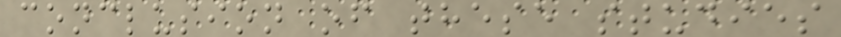conclusion of these studies
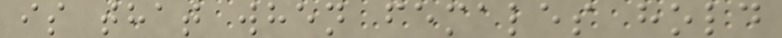is that when females hold
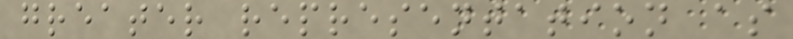greater representation as
